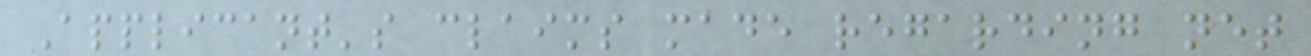Applicant's claims made regarding net
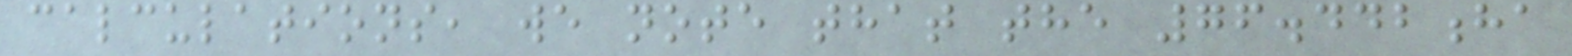calculations, we note that the 76.442ha
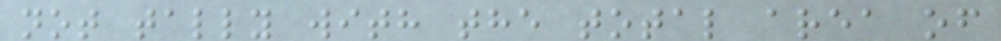not tally with the total area of
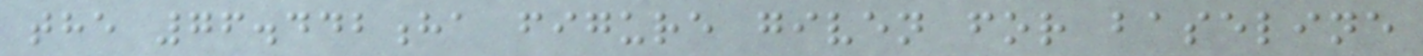the 76.442ha figure given for baseline
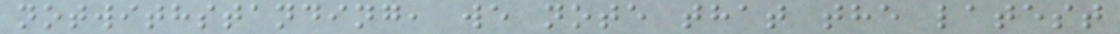notwithstanding, we note that the latest
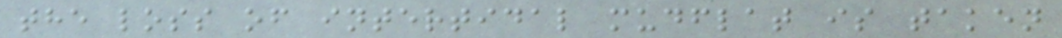the loss of intertidal mudflat is taken
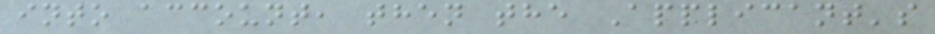into account, then the Applicant's
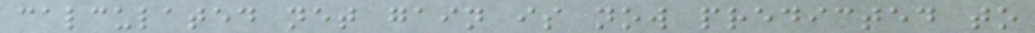calculated net gain is now predicted to
